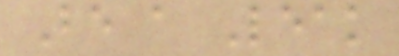Be a Leak
